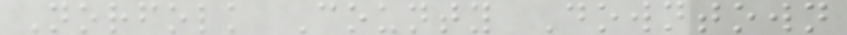Norfolk County Downtown
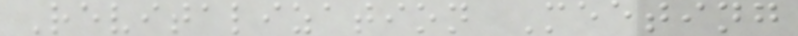Revitalization Meeting
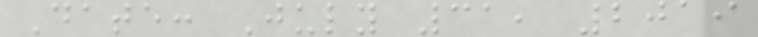Date: July 31, 2019
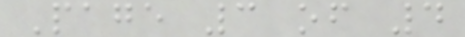Page 3 of 4
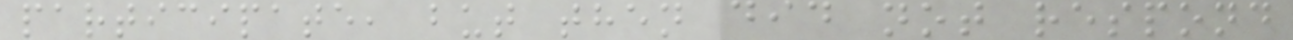participate, but then did not respond
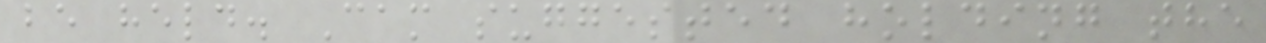be held. Cam suggested holding the
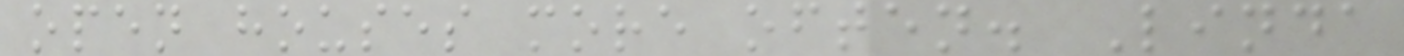open houses more often. Linda
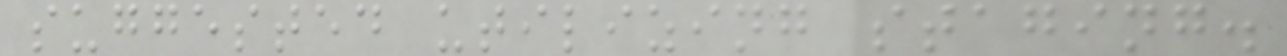suggested utilizing staging.
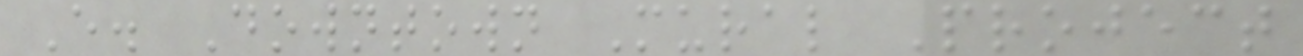E. Downtown Mural Project
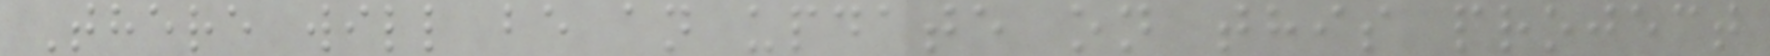There will be an update on this project
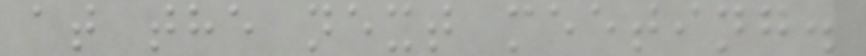at the next meeting.
